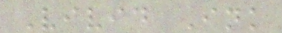Vivid Ink
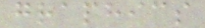graphics
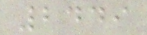2449
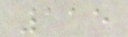115
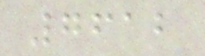7612
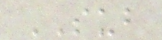SUB
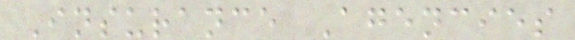Insurance Agencies
